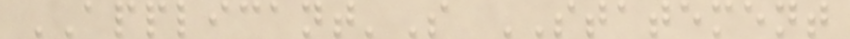APPLICANT'S STATEMENT
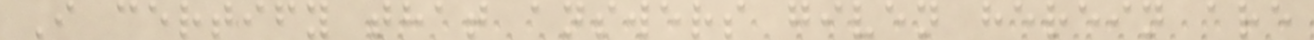I certify that answers given herein are
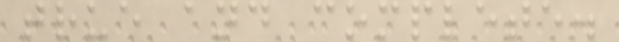true and complete.
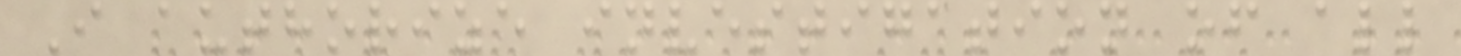I authorize investigation of all
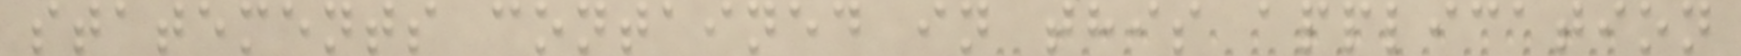statements contained in this application
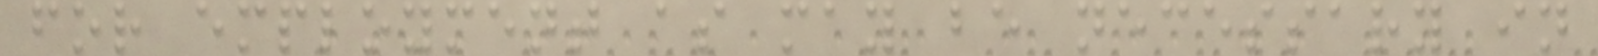for employment as may be necessary in
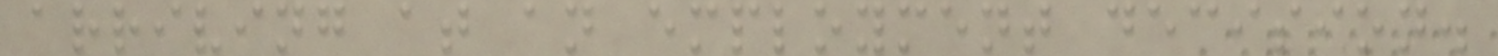arriving at an employment decision.
